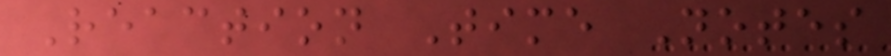Reaction Time Notes
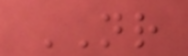NR
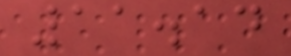11.14
